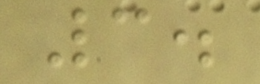3.
